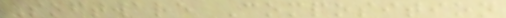Software Composition
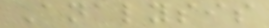Analysis
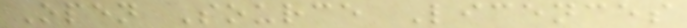Open Source Licences
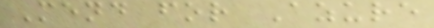Mend for Azure
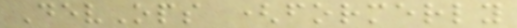DevOps (formerly
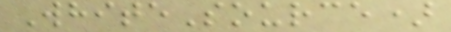WhiteSource)
